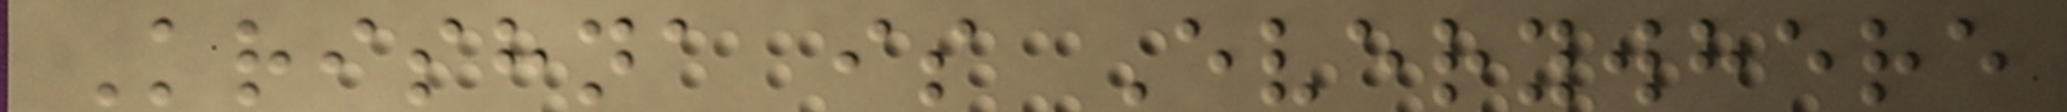Krishna is Everywhere
